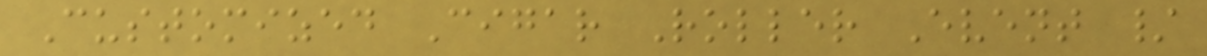Customized Cigar Roller Event /
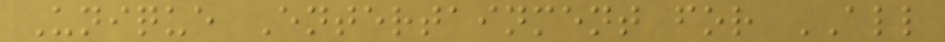Unique Entertainment for ALL
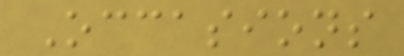Occasions
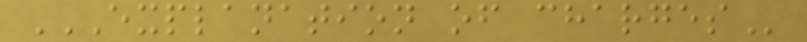EXPLANATION OF CHARGES
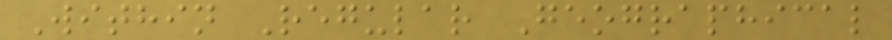Within Regular Geographical
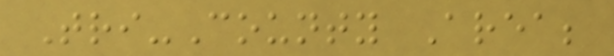Tri-County Area;
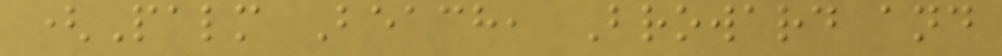(Palm Beach, Broward and
